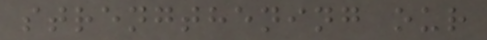strengthening our
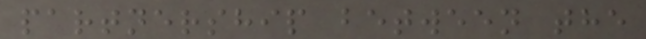partnership between the
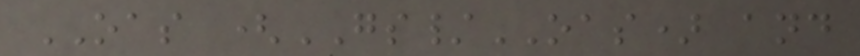OAS (GS/OAS) and
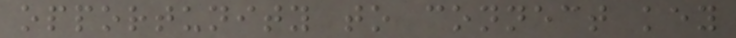opportunity to connect key
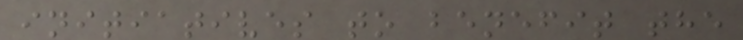initiatives to benefit the
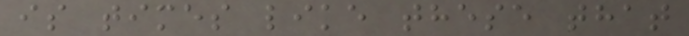is times like these that
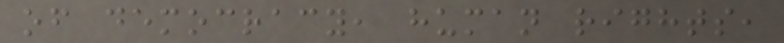of democracy, human rights,
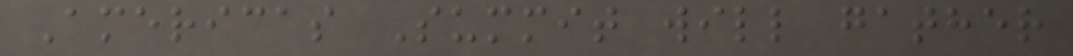Americas Summit will gather
